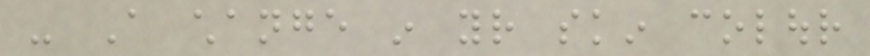- A change in your skin colour
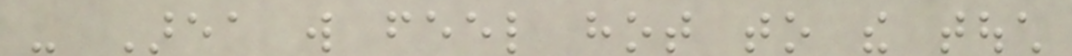- Area will feel hot to the touch
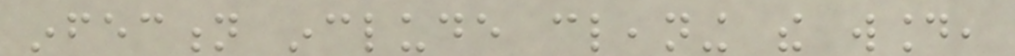infection include cleaning the wound,
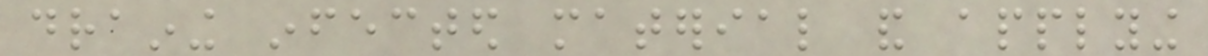draining infected material and applying
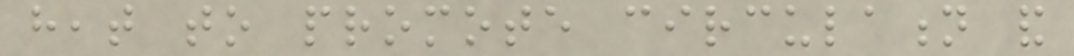heat to promote circulation and
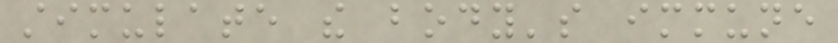stimulate the body's immune
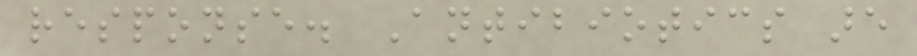response. Antibiotics are
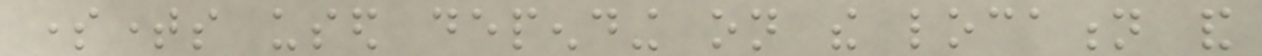sometimes used depending on the location and
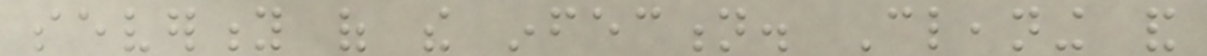severity of the infection. Cleaning and
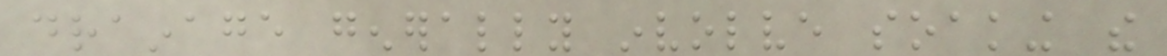drainage generally involve soaking the
